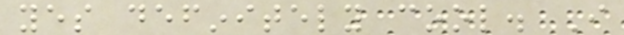yes definitely cool. I
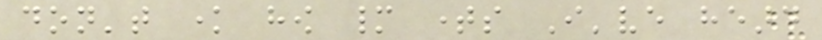don't know how many times I've heard
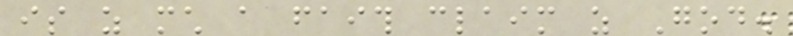is as much a faith claim as God.
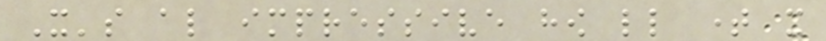It's also impressive how little time it
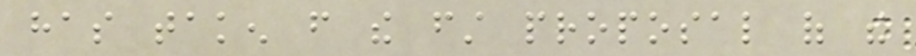has taken from the first proposal of the
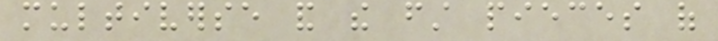multiverse and the first pieces of
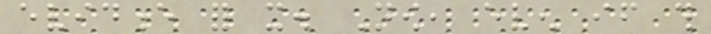evidence for it. Now, even if this
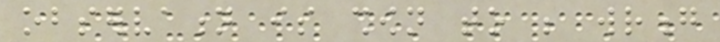observation is shown to be wrong
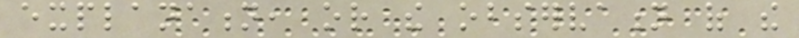explanation, or the observation of the
